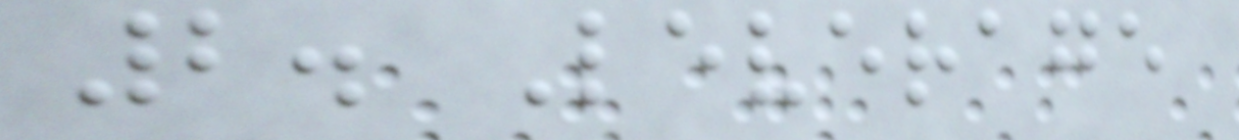2. Leverage
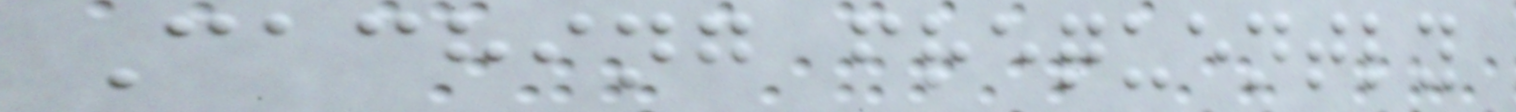Caching frequently
